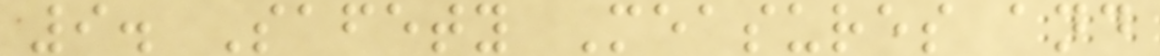9. Safety Measures and
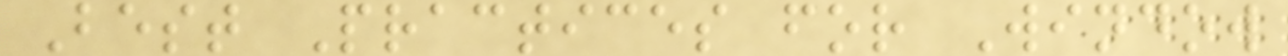Best Practices for Window
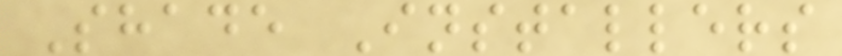Shade Installers
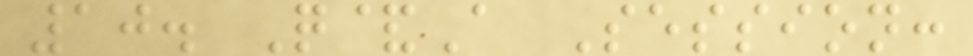10. Q&A Session:
